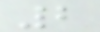2
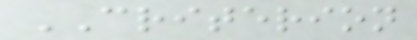CRITERION
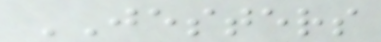JESTERS
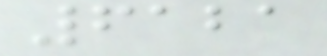6121
